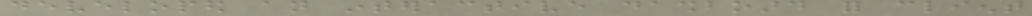developed an interactive dashboard for client
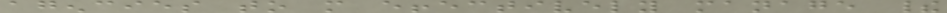agencies to more effectively manage their
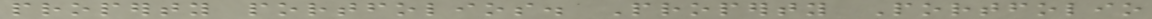property portfolios. Property Portfolio
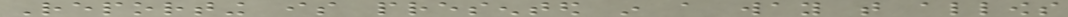Reporting is presented in a way that allows
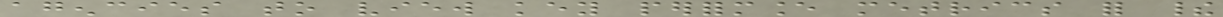agencies to view key performance metrics for their
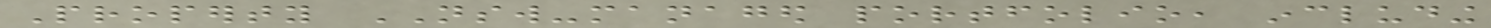Property NSW-managed portfolio, including
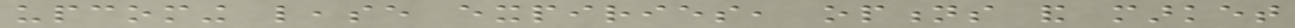upcoming lease expiries, options and market
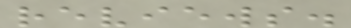reviews.
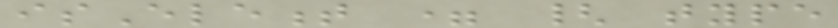isElement = { type
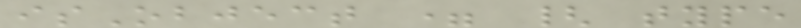isObject = { type
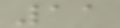11
